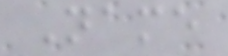Name
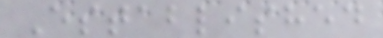Established
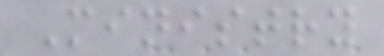Ministry
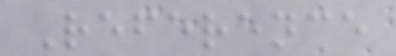Reference
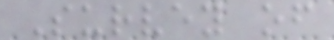Survey of
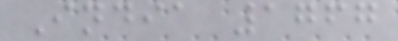India 1767
